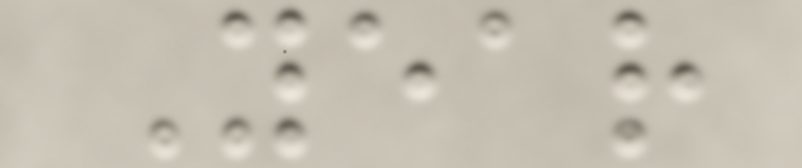Year
